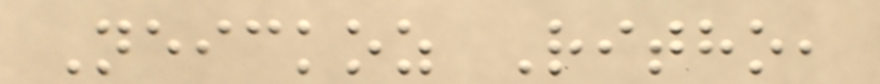Neickoz Ritho,
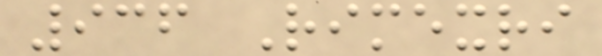936 Rimexri
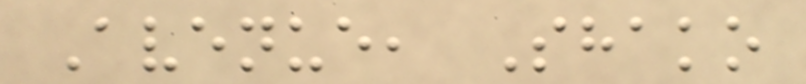Avenue, Shako
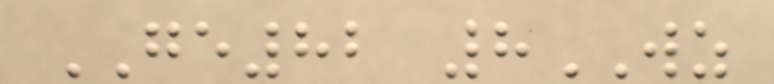GE82 8WZ
